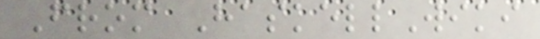From HaskellWiki
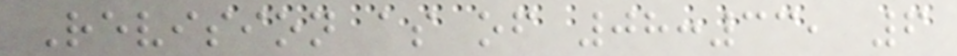Revision as of 08:33, 6
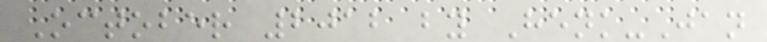October 2012 by Henk-Jan
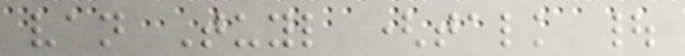van Tuyl (talk |
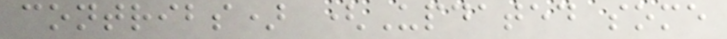contribs) (Updated some
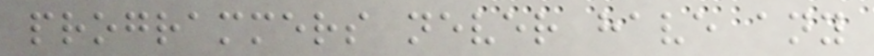programmers never have any
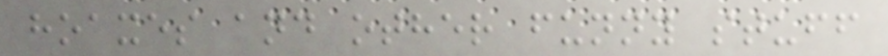hoaxes and other funny stuff
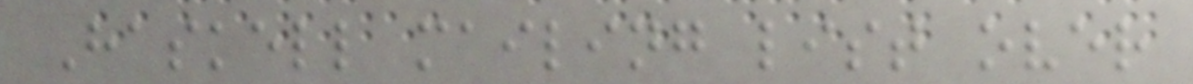Haskell mailing list over
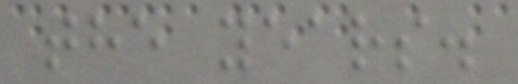the years.
